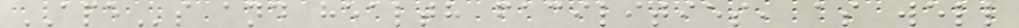APEs and health facilities, as well
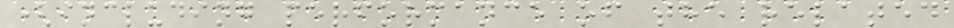(including performance of the related
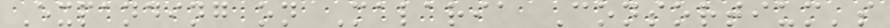Expanding on Malaria Consortium's
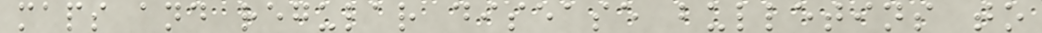maps and regular disease bulletins to
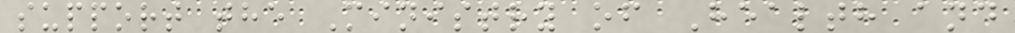support the Ministry of Health and
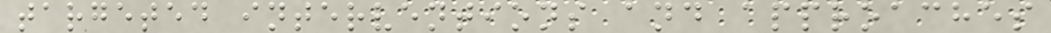targeted interventions and approaches
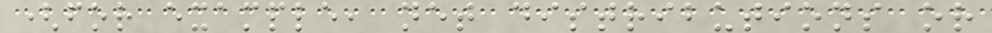(for example, net distributions or
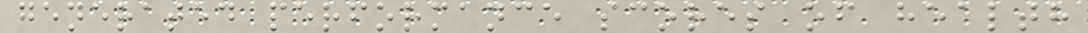generated performance scores of health
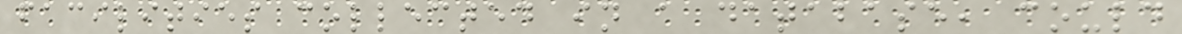facilities collected in a database, could
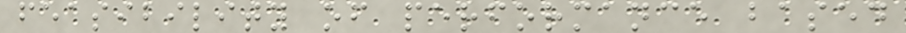feasibility of performance based
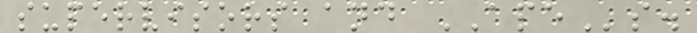supervisors and APEs.
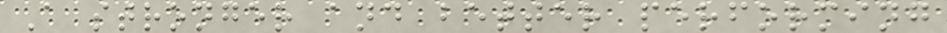A stronger and better performing
